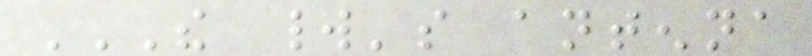THE WORLD'S ANTENNA
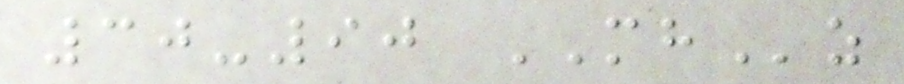30-90 MHz
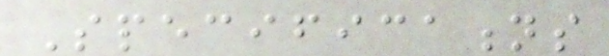Specifications
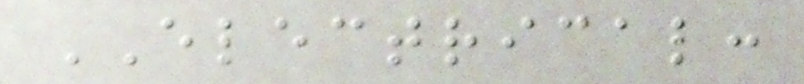ELECTRICAL:
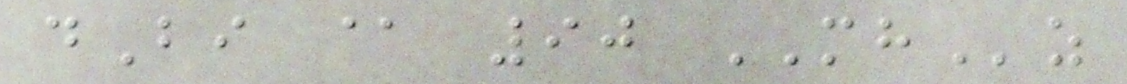dBi @ 90 MHz
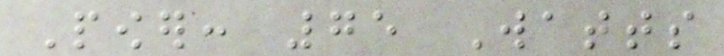Power: 75 Watts
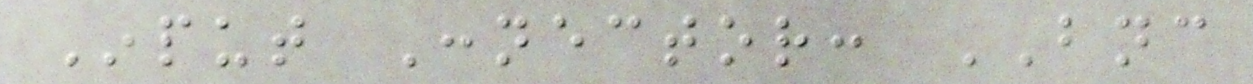Input Connector: BNC
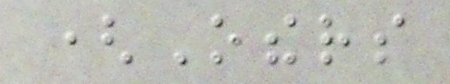(Others
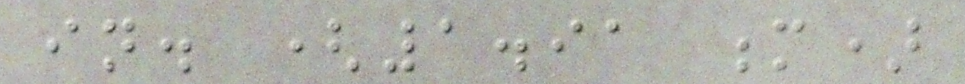in. (1.91 m)
